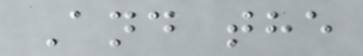And the
